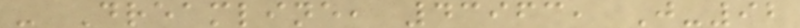- Dreamline, 43963, J-92
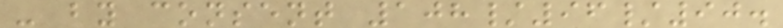- by consent 108/96/90.
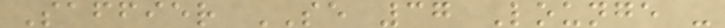Saffier SE 37 Lounge -
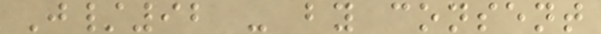J/92 - by consent
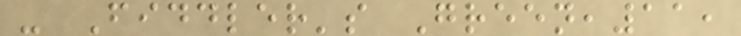- Fiddler's Green,11,
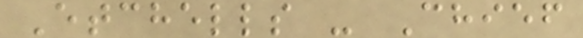Etchells - Chief
